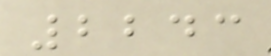2243
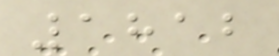1812
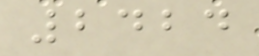2424
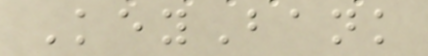KeyBank
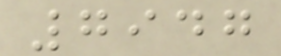7947
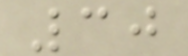30
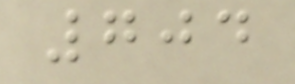704
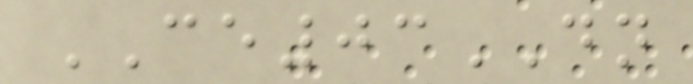CE03DN
